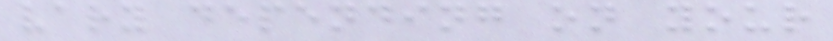vary depending on your
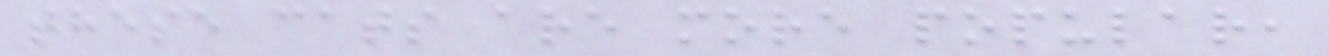these cats are more popular,
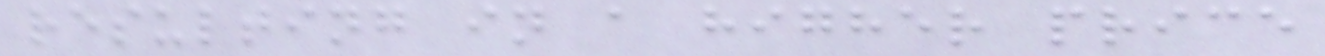resulting in a higher price
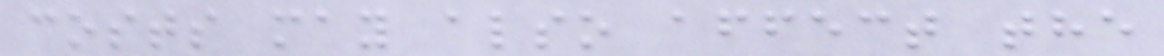costs may also affect the
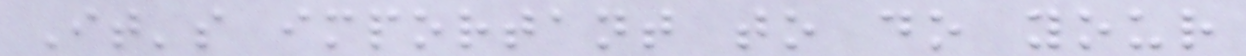It's important to do your
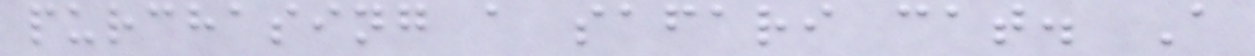purchasing a safari cat. A
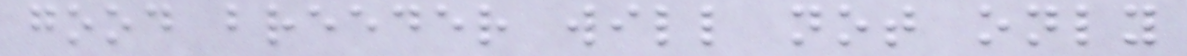good breeder will not only
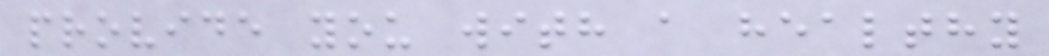provide you with a healthy
